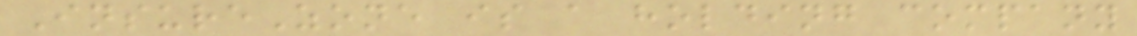InsureZone is a holding company
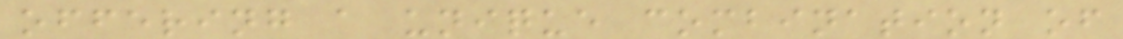offering a unique combination of
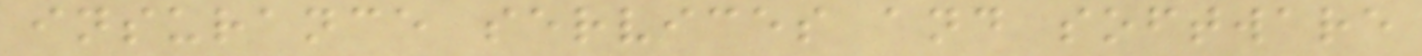insurance services and software
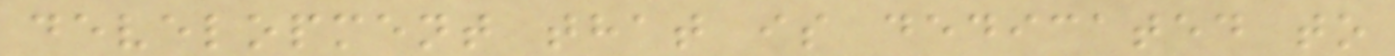development that is dedicated to
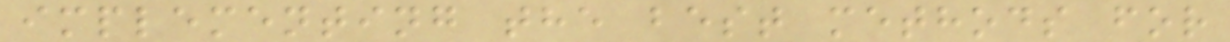implementing the best methods for
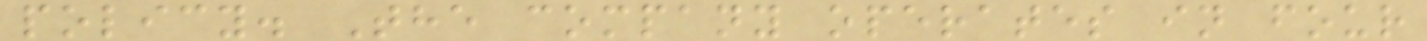policy. The company operates in four
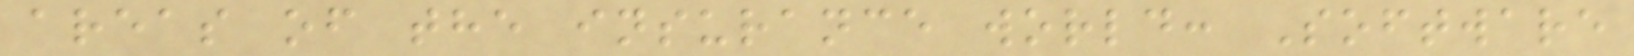areas of the insurance world: Software
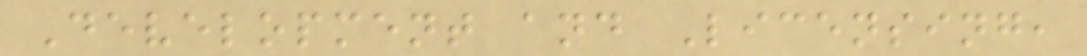Development and Licensing,
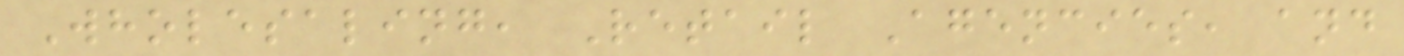Wholesaling, Retail Agencies, and
